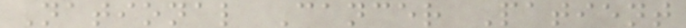National Cancer Patient
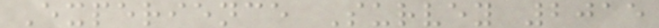Experience Survey 2015
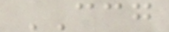CCG
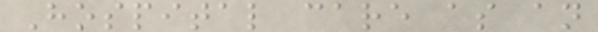Hospital care as an
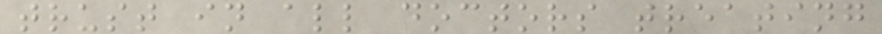trust in all doctors treating
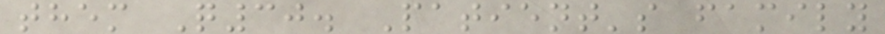them Q30. Patient's family
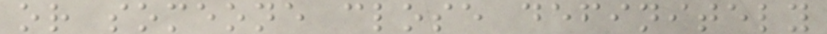or someone close definitely
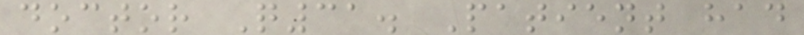doctor Q31. Patient had
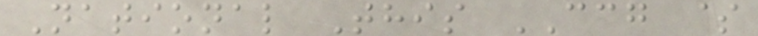National This CCG $
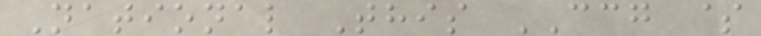National This CCG $
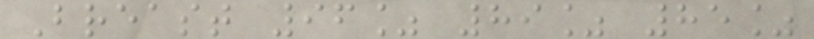Breast 96% 89% 85%
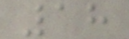18
